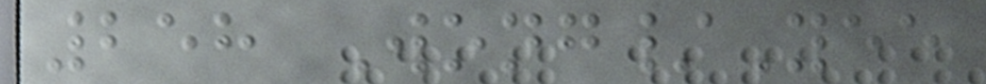258 Wong/Yee
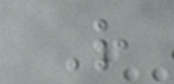R
